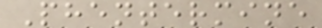Phentermine
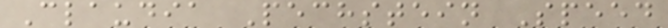Claudia Pechstein Speed
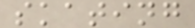skating
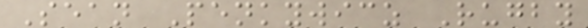Sean Penkywicz Rugby
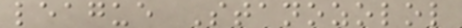league Stanozolol
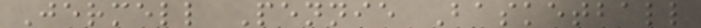Jermell Pennie Basketball
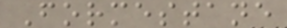Formestane
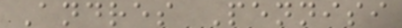Andres Pennisi
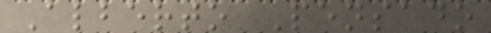Alberto Pensado
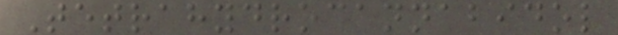Tetrahydrocannabidol
